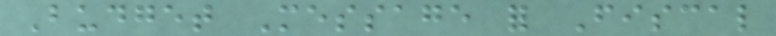Budget Message for Fiscal
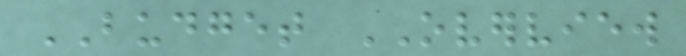BUDGET OVERVIEW
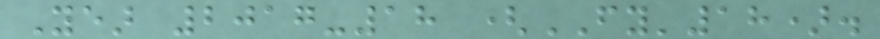Year 2017-18 (FY'18).
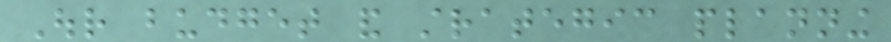Our budget and strategic planning
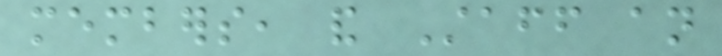members, and Staff an
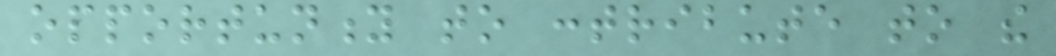opportunity to contribute to the
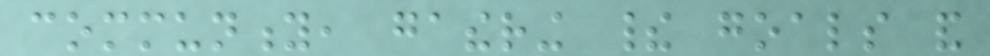community, gathering their goals and
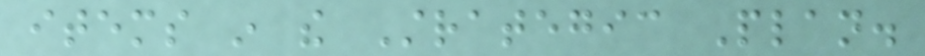items in the Strategic Plan.
